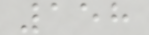158
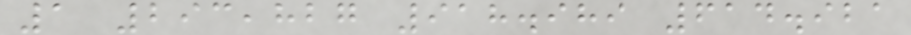1 293,827 918.989 614.921
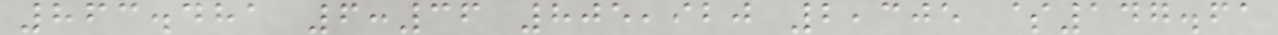863.481 6:36 805,920 2,305 $147.61
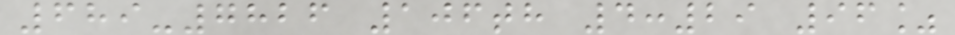689-7826 106th 4:29 96%
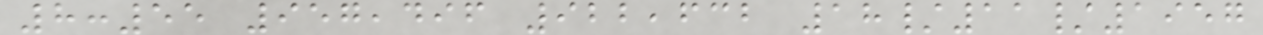8:55 957,496 922,632 18/11/1957
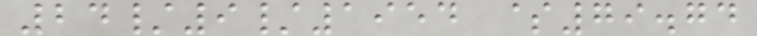24/9/1954 $79.74
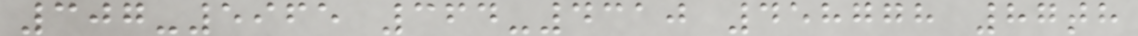307-5965 364-4310 458778 87th
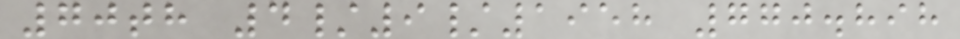70th 4/9/1958 770.898
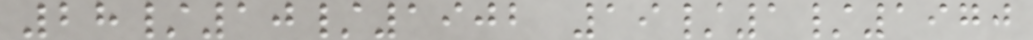28/10/1902 19/1/1970
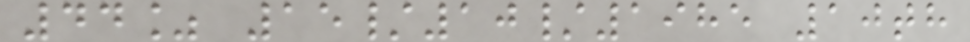44% 15/10/1985 10th
